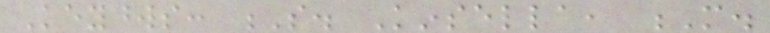Keywords: S. Kinsella, M.
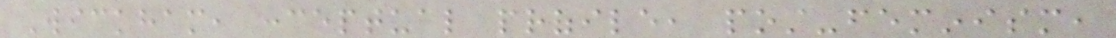Wickham, conceptual profile, post-feminism,
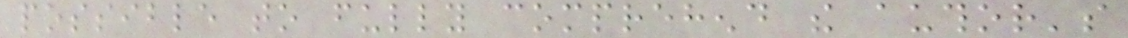possible to fully comprehend the author's
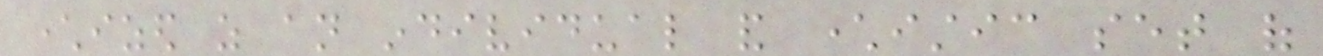characterized as an individual and characteristic set of
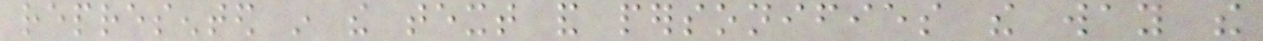represented in the text and personifies the way the
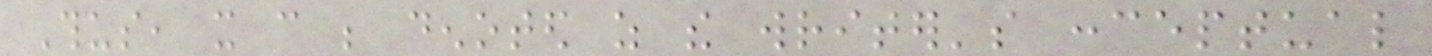Thus, it can be denoted as the writer's conceptual
